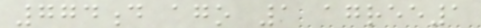774d ago 1 agree1
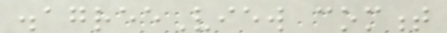disagreeView comment
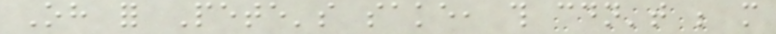Oh for Pete's sake, this couldn't be more
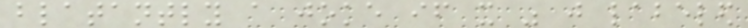blatantly a joke if it was just labeled
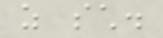as such.
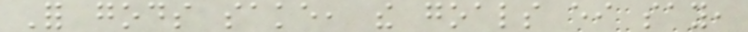For gods sake, the goals either say,
